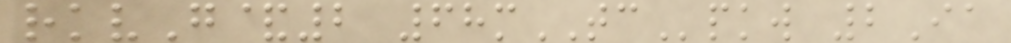rkvG&2 68mTCpkw 2Ia
